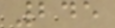245
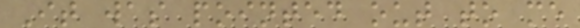It was pointed out to me
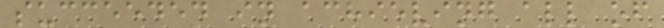succeeded in achieving all of
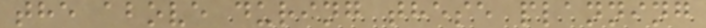the above during these planning
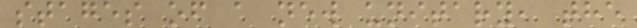stages of a new unitary, the
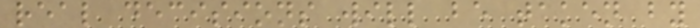real decisions will be taken by
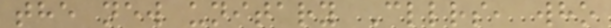the new unitary Cllrs, who
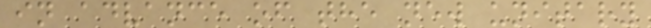in advance of the new unitary
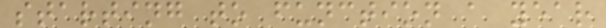starting to function a year
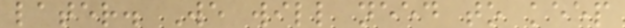later. We will need to keep
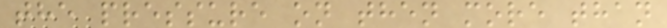the pressure on then more than
